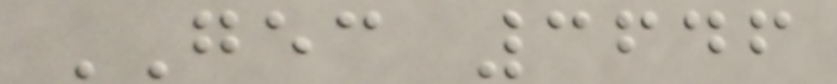GEC 3646
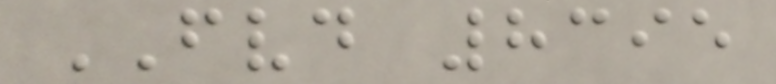FVD 8395
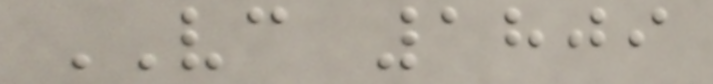VC 1809
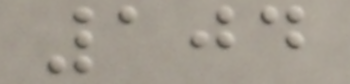104
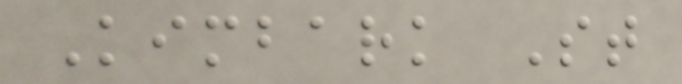Kimbark St
